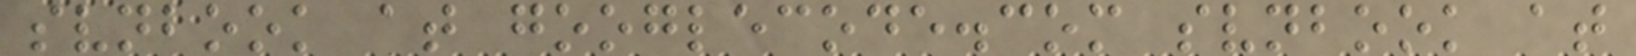svnbook at googlecode.com svnbook at
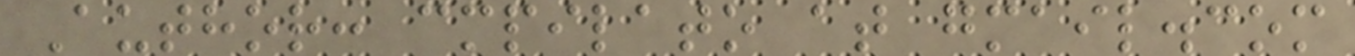Author: cmpilato at gmail.com
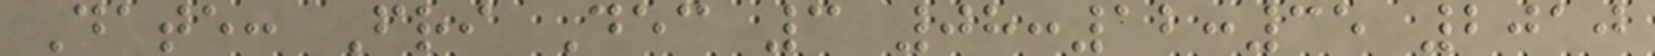Date: Fri Dec 3 08:12:35 2010
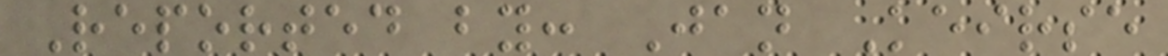Reported by: Jan Keirse
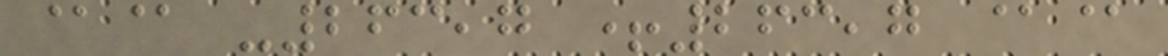@@ -263,7 +263,7 @@
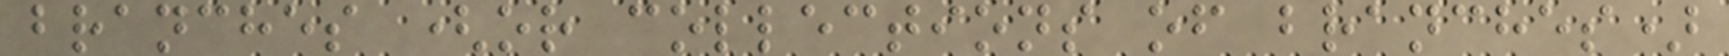branches (or collections of branches)
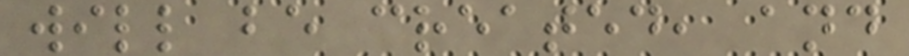will be created, and
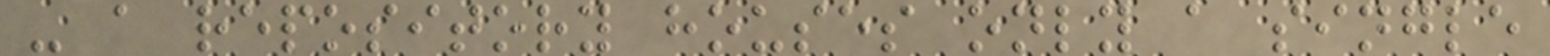- a repository houses only a single
